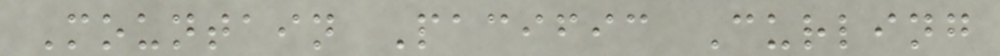Mountain Pacific Curling
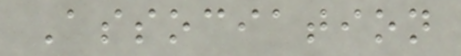Association
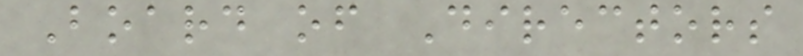Board of Directors
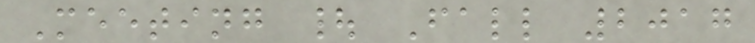Meeting | Fall 2017
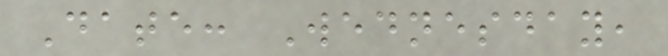Date: Wednesday,
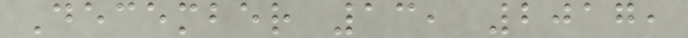December 13, 2017,
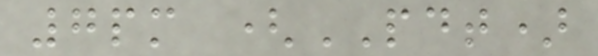7pm (PDT)
